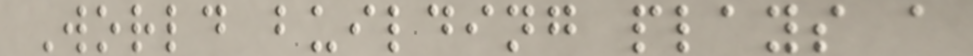World building plays a
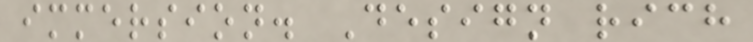immersion. Design rich
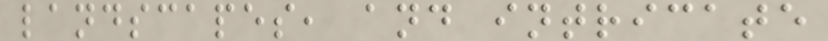landscapes, and intricate
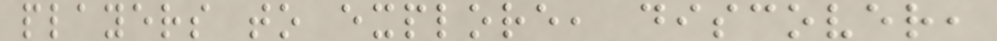players to explore, discover,
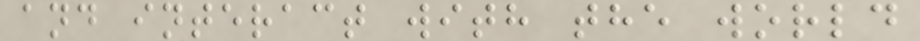and interact with the world
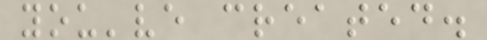you've created.
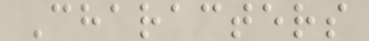Characters
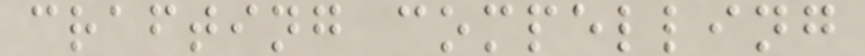crafting compelling
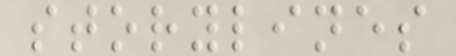storylines
